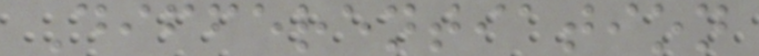Differentiation
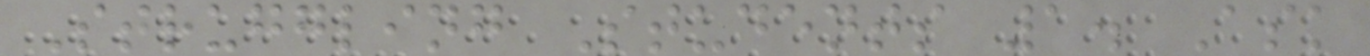Struggling Students 1. Ask
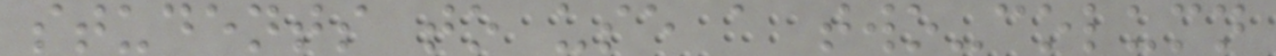students to use a two-column
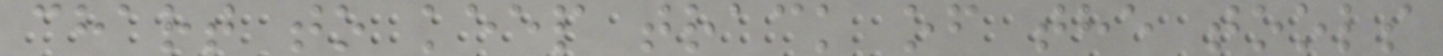chart to keep track of the tools
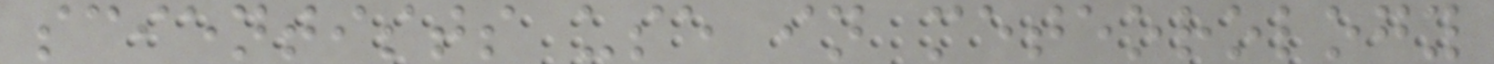scientists use in meteorology
